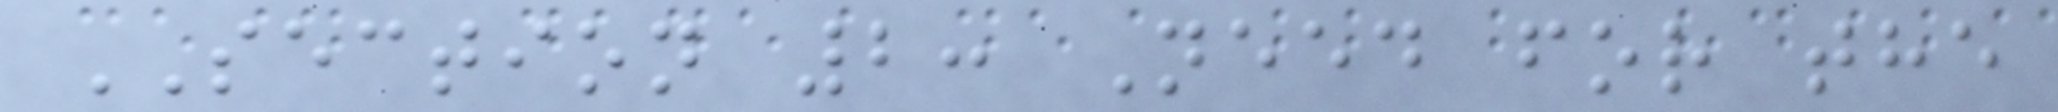SECTION 2: Need for the
